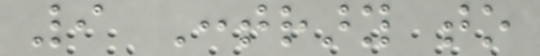9 Contrary to
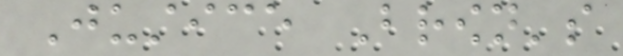Justice Brown's
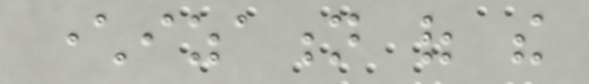characterization of the
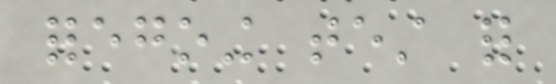foregoing test for
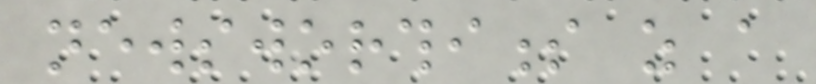newsworthiness as a
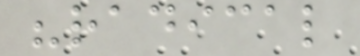"radical
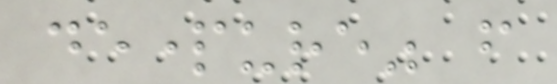departure" from
